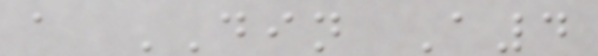a DIN A4
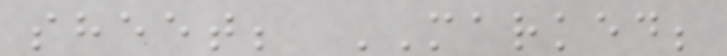sheet; MARKED;
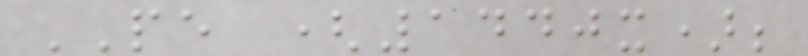PE (1440x);
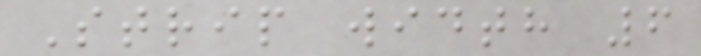Strip width 6
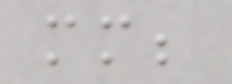mm;
